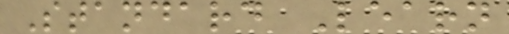Standard Learn
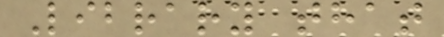Library that
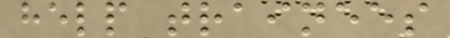help trainees
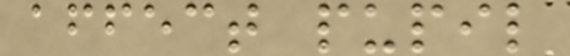affect pupil
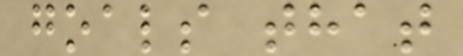goals that
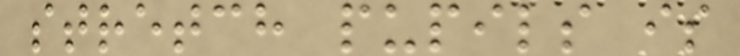stretch pupils is
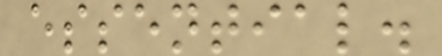essential.
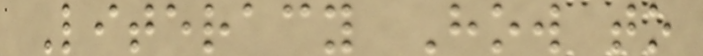Literacy How to
